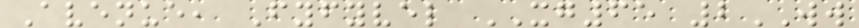Avenue, Fyfyvel XG65 2WW
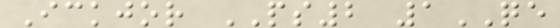Ickjor PS2 1QE
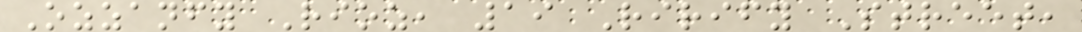Ozzanfy Rioz, 19 Rirify Street,
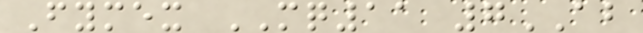Fymex MQ11 7AB
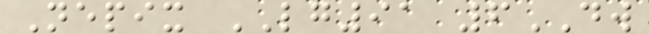Nepix LG91 6DW
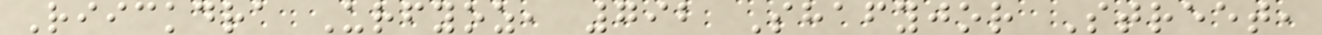Riickdra Urfyoz, 792 Shafyjor Street,
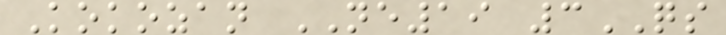Kokozan NE19 3QS
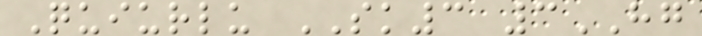Quiurlu SK3 3HG
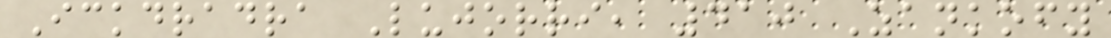Ickdradra Lujorri, 410 Zankofy
